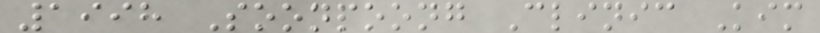1998 Soonpoong Clinic Kim
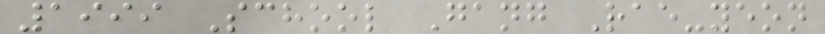1999 School Gang Rae-yeon
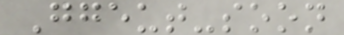Ggeut-soon
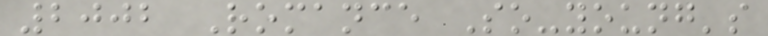2002 Romance So-young's
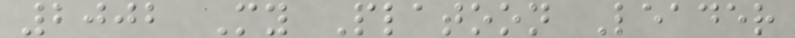2002 My Platoon Leader
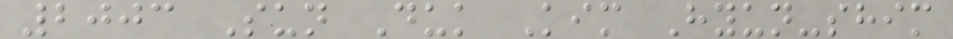2003 Sun Duk Kim Hyun-shim
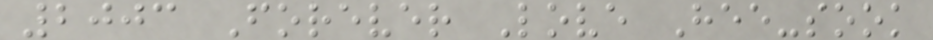2003 Forever Love Hee-sook
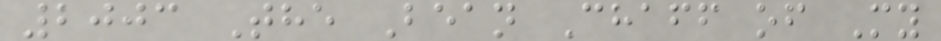2003 The Bean Chaff of My
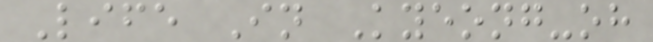Life In Kyeong-oh
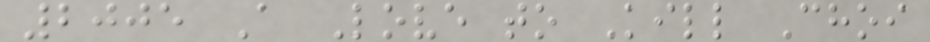2005 A Love to Kill Choi
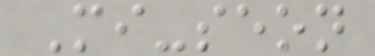Mi-seon
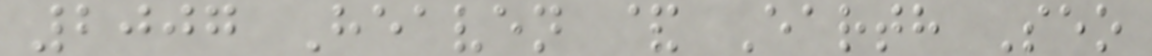2007 Heaven & Earth Seo
